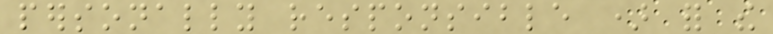personally responsible ) for the
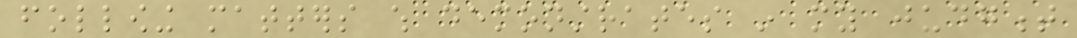following matters which demonstrates in my judgment
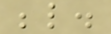below.
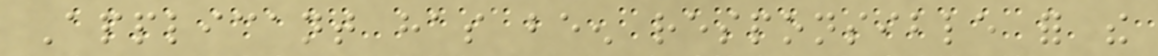Applicant has been responsible for the
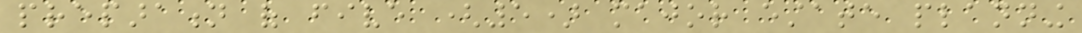preparation of five (5) major estate planning
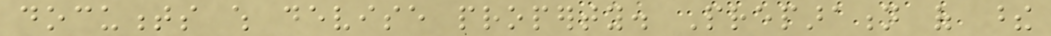documents which devise property. Preparation of these
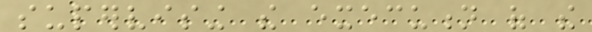supervising the execution of the
